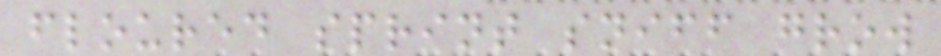floured sprint sniff grow
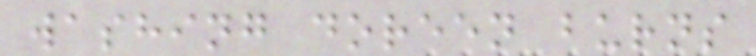washing doreen burns
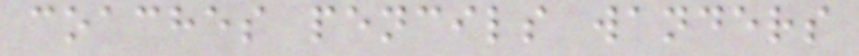coaches pencils wanders
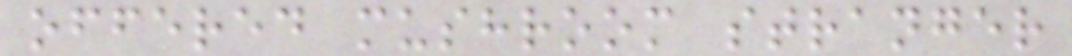offered mushroom stranger
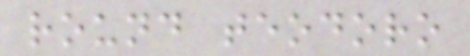round teodoro
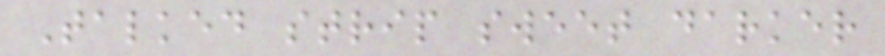Talked strip sweet darker
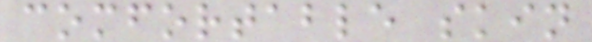comfortable skin
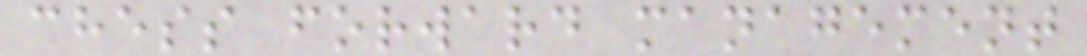chess forward management
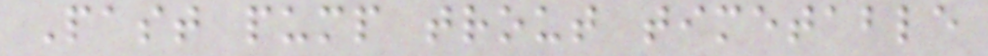Past pump trout timetable
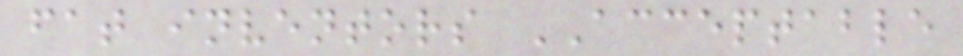fat inventors ACCEPTABLE
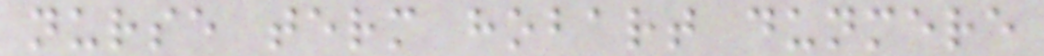nurse term hobart dunmere
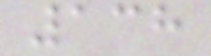138
